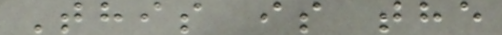This is the
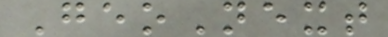GeoNext
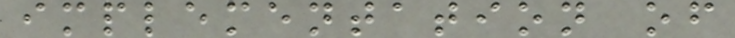implementation of
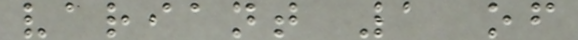variant 1 of
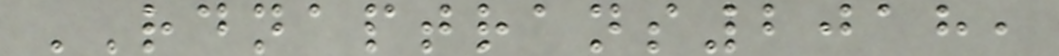RDNAPTRANS2018,
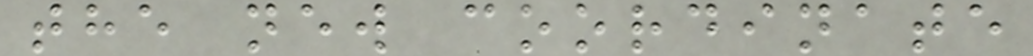the new coordinate
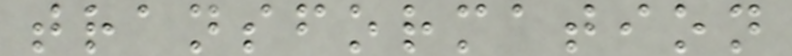transformation
